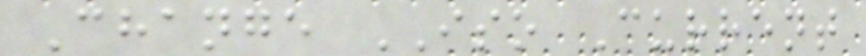Change ISO Current
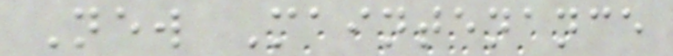New Maintenance
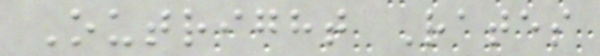Outright Rates
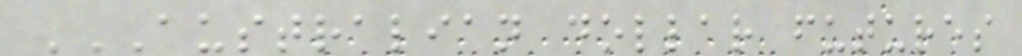AUSTRALIAN DOLLAR FUTURES
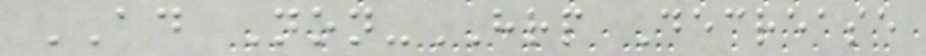AD Non-HRP Decrease
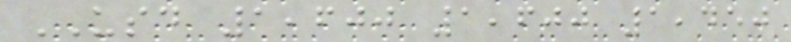USD 1,600 1,600 1,450
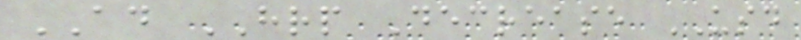AD HRP Decrease USD
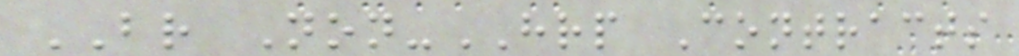BR Non-HRP Contracts
